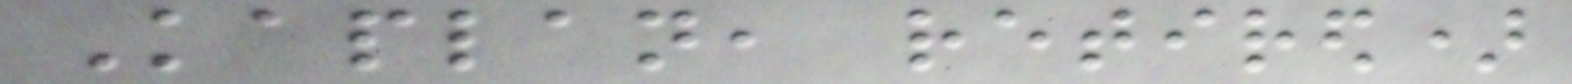Kaplan, retired)
